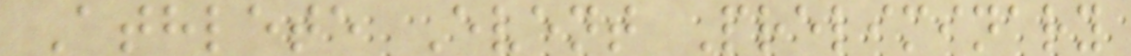Athlete Event Preliminary
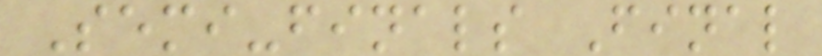Semi-finals Final
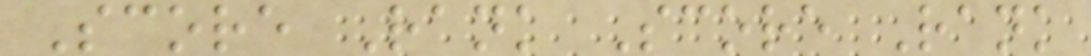Score Rank Score Rank
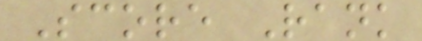Score Rank
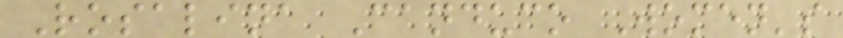Rosalina Canduco Women's
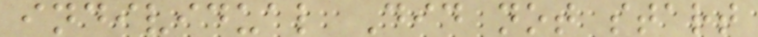individual Did not start
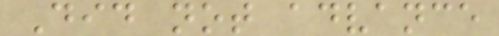Did not advance
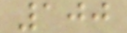100
